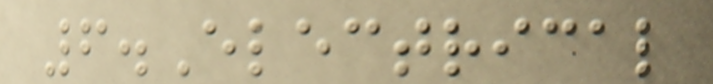6.Electrical
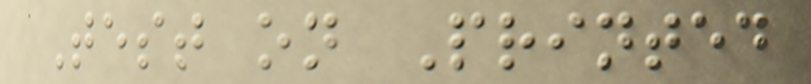Test on Printed
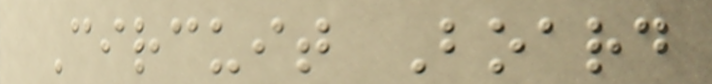Circuit Board
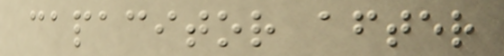capacitor after
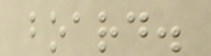board.
